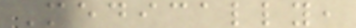Medically,
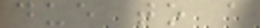due to a
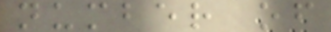number of
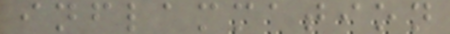inflammation
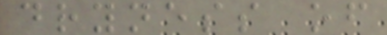dryness of
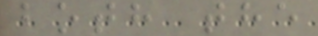both the
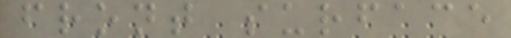front surface
